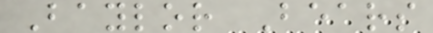Baylor Bears
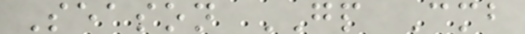Season GP Cmb
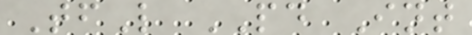TfL PD Int
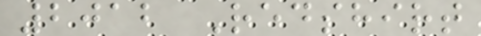2012 Redshirt
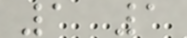1 1
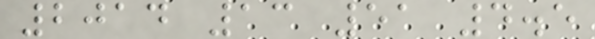2014 13 51 4.5
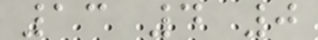13 4 0
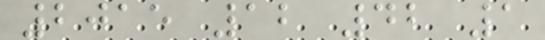2015 12 42 1
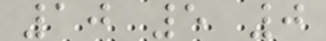10 5 0
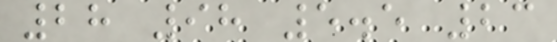28 98 5.5 23
